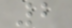2
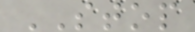STOP
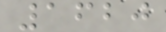1620
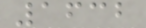1632
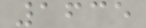1635
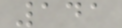141
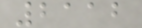2112
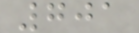701
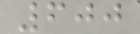600
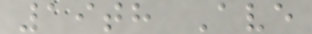19th Ave
